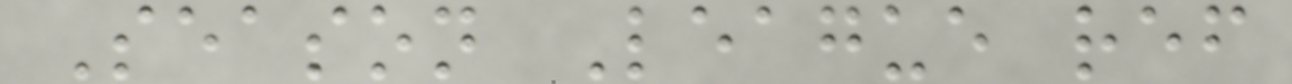Season League ref
